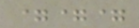===
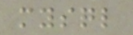mysql
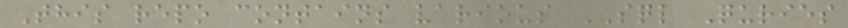This repo contains various SQL Quries
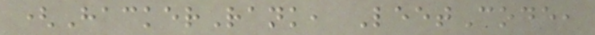(HackerRank, LeetCode,
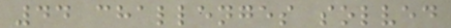44 challenges solved
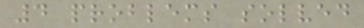4 problems solved
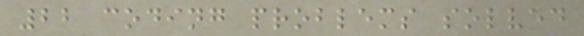22 coding problems solved
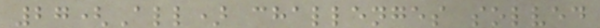27(All) challenges solved
